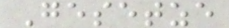Gesetze
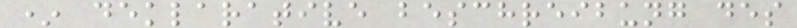* deklarative beschreibung des
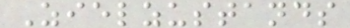Zielzustands
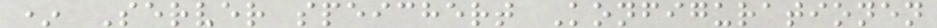* Server speichert Konfigurationen
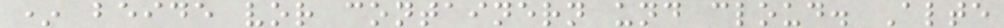* beide vor containern und cloud. Alte
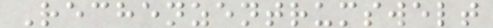Rechenzentrumswelt
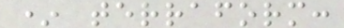* terraform:
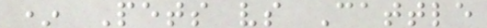* Pets vs Cattle
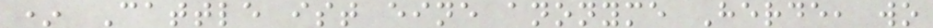* Cattle ist eine anonyme Herde, wo
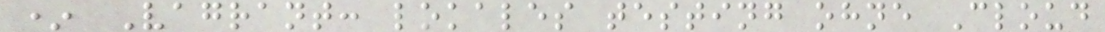* Vagrant: lokales testing ohne Cloud
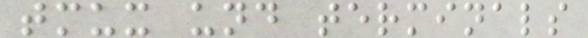tmux und terminals
